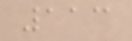113
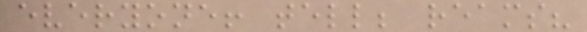everyone! tell; reams?
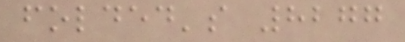folded's 8277
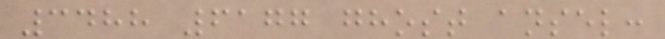3488 6177 ghost ansel:
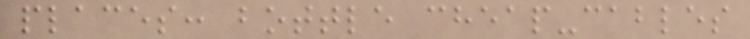places: bottle cheap-cables
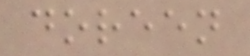doreen
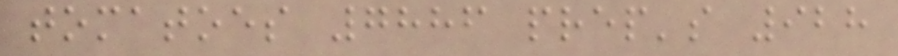tomatoes 7886 prep's 928
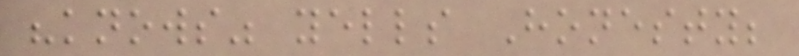"knows" yells Honesty;
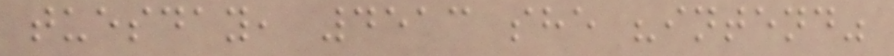tuesday, 4513 she "intend"
